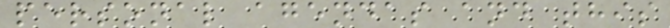personal agendas and this
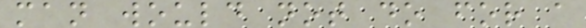man would not do for a
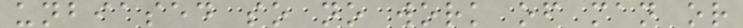unbiased so no work of man or
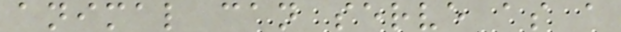animal can serve as a
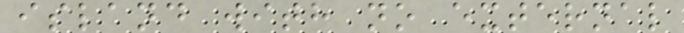island with no external
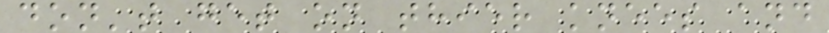don't get on thier knees and
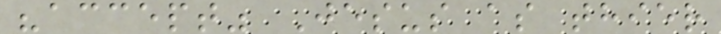"accept" Jesus as thier
